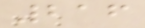216
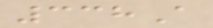338A
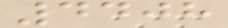4408
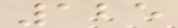125
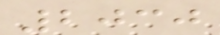2030
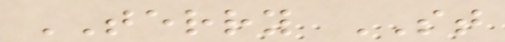TERRY ST
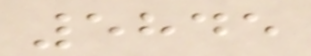5845
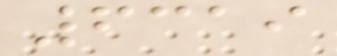6319
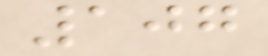107
